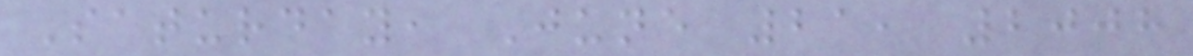Saturday, June 21, 2008
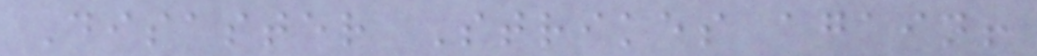Disaster Strikes again!
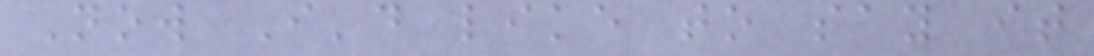Now I'd like to say it
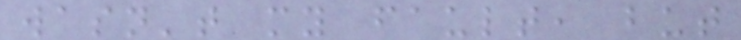wasn't my fault, but
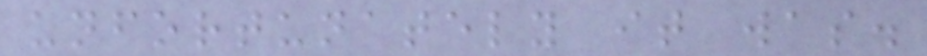unfortunately it was.
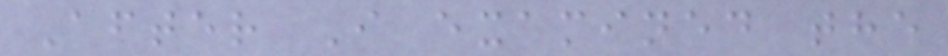After I examined the
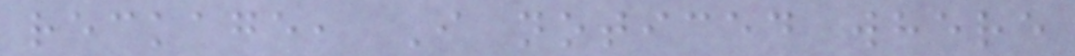reckage, I noticed where
